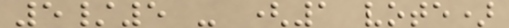5/5 - (1 vote)
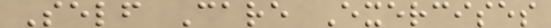Self Care Exercises
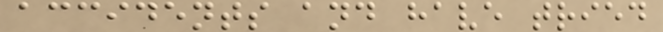accidents and have tried
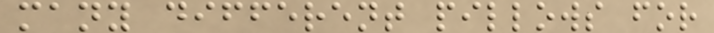many different pillows for
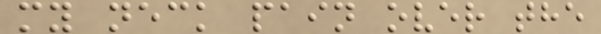my neck pain over the
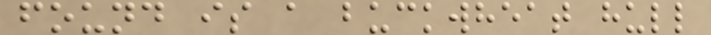found is a buckwheat hull
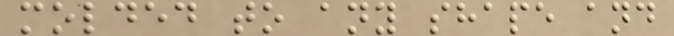molded to any shape and
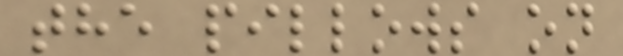the pillows on
